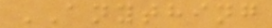ANYTHING
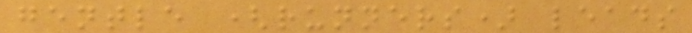gentle (runners) leads
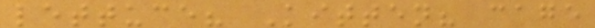lettuce? Kitten? cage
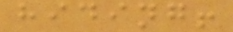hiding!
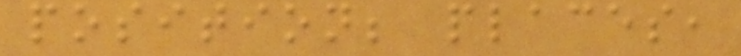position; places,
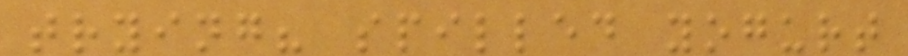trying? spilled yogurt
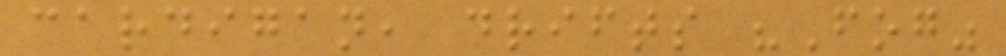cardigan, drifts "Fog"
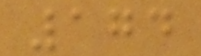174
